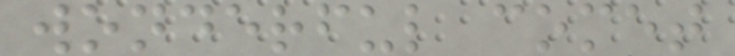wonderful comet
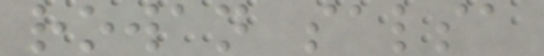rowan salsa
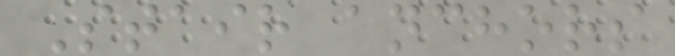Stair anchors
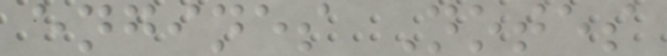engines Notes
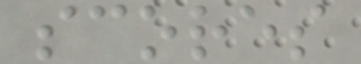scores
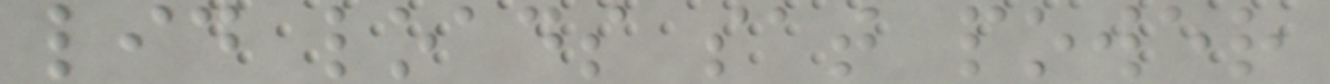lid loads sat power
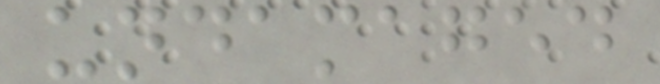undamaged
